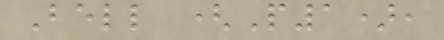Bell (P1),
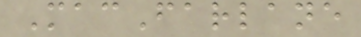MacFarlane
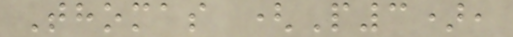Thomas (P3),
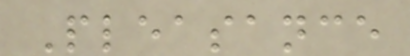Pleasance
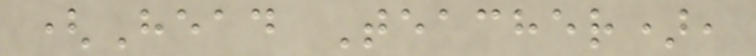(Head Teacher),
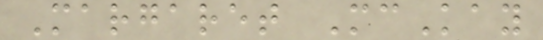Margaret McKay
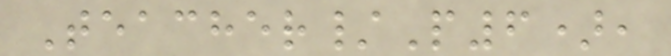Teacher/P6),
